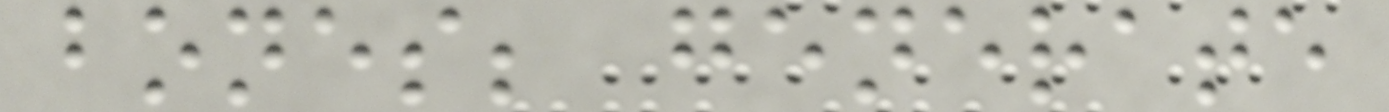bones; generate
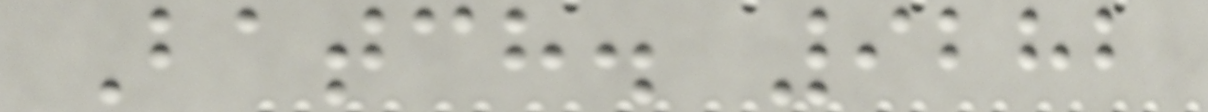Batch. 9282
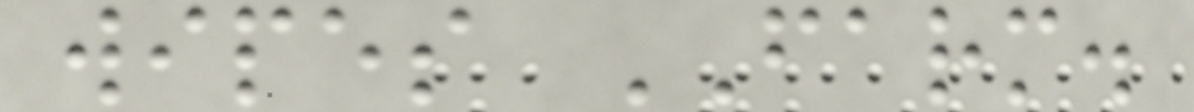wipes FARM.
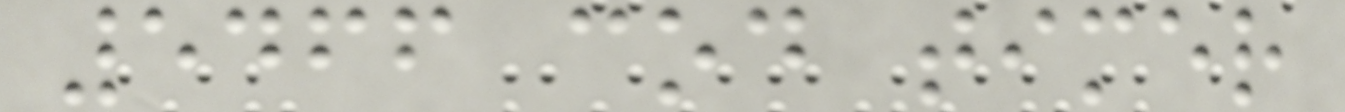5466 cod timer
